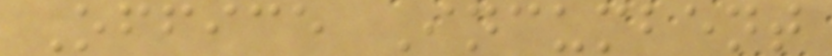Office Incumbent
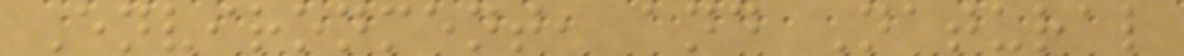Environment, and Natural
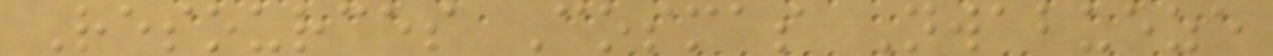Resources Cosmas Nwabueze
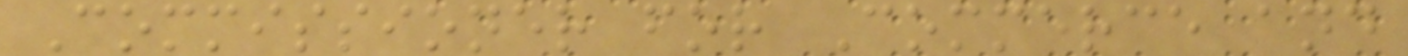Commissioner for Commerce and
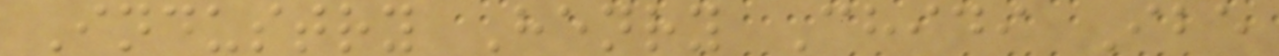Industry Henry Chidi Ibe
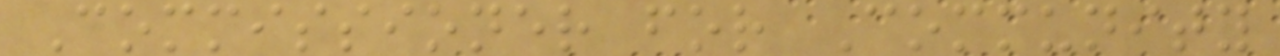Commissioner for Community
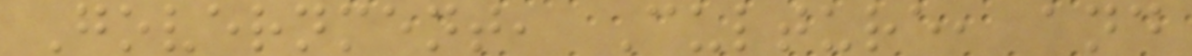Government, Culture, and
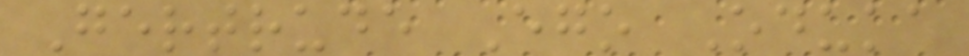Gertrude Ego Oduka
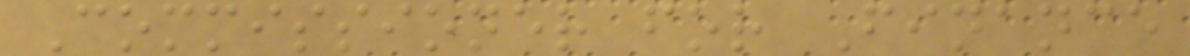Commissioner for Finance
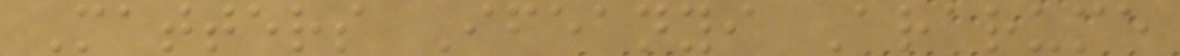Matters Ifeanyi Ararume
